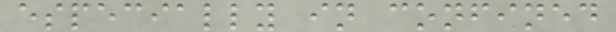especially in confined
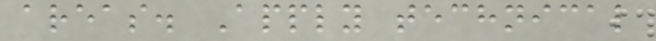areas. Apply technical
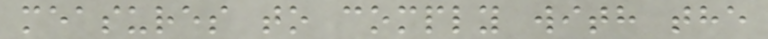measures to comply with the
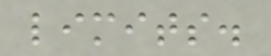limits.
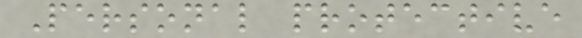Personal protective
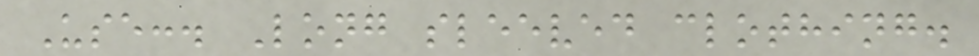Use:. Long sleeved clothing.
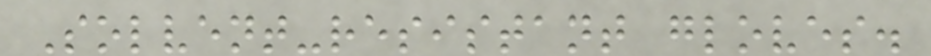Solvent-resistant gloves.
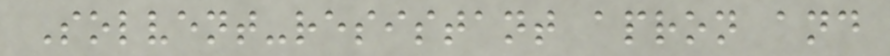Solvent-resistant apron and
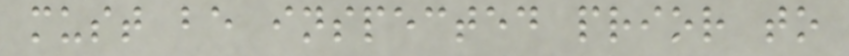must be inspected prior to
